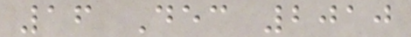16 Dec 2010
